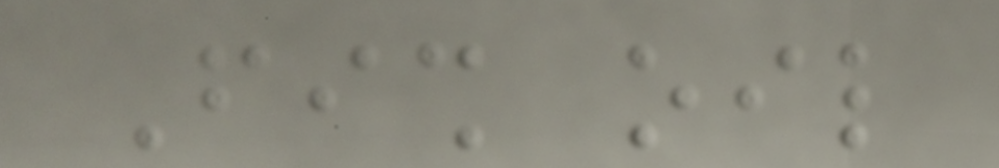Fish oil
